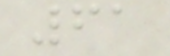61
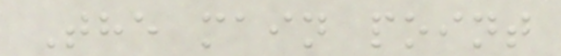The main point
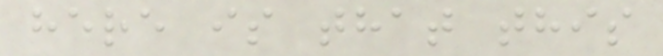here is that this
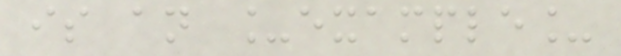is an _example_
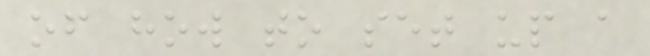of how to set up a
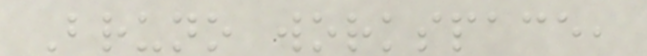Bruno workspace,
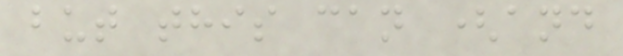but this can (and
